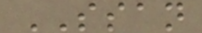SSAN
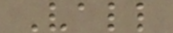Vall
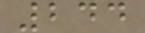244
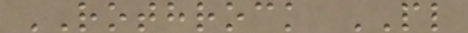ROTHROCK PL
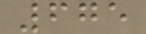675
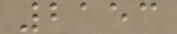2153
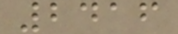2416
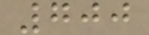700
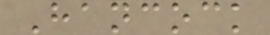Hancock
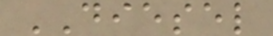DIESEL
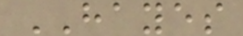HAYES
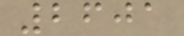2601
